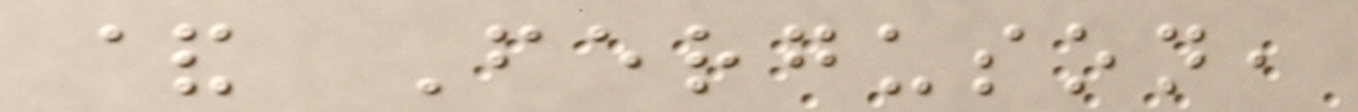& Ferguson,
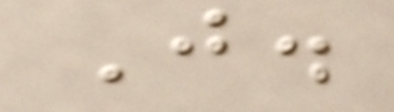J.
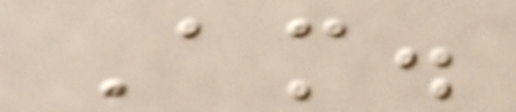Am.
